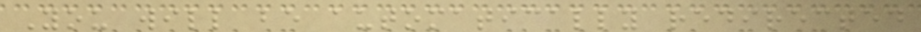You will be automatically redirected
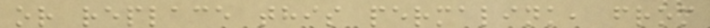or replace this permalink, from
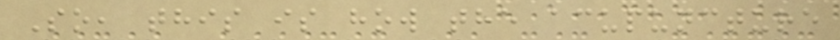So, this is how the acupuncture
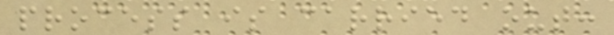process is carried out:
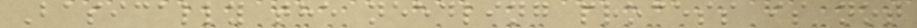Basically the needling process is not
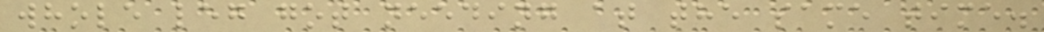whole leg got needing at the same time.
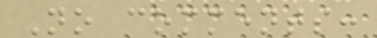No comments:
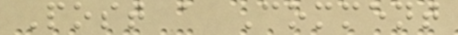Post a Comment
